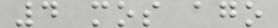4 mos ago
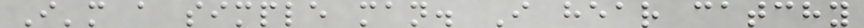I'm a simple man. I hear catchy
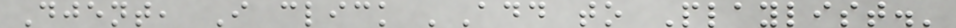Djent, I click 'Add to Playlist.'
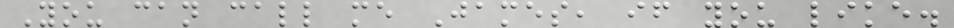You can call me James, if you like.
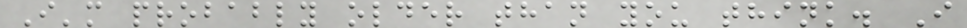I'm probably older than you think. I
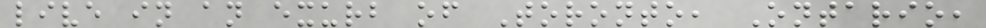live in an exurb of Toronto, Ontario,
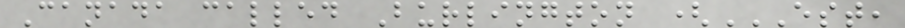Canada called Burlington (EST,
